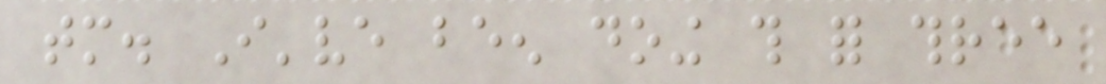tomorrow. I've been doing this for three
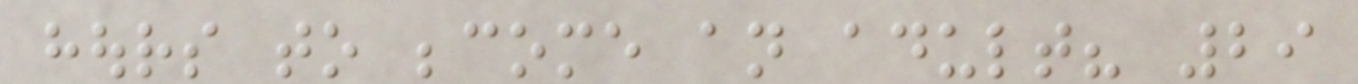hours to become an adult? 29
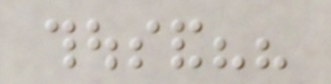thousand??
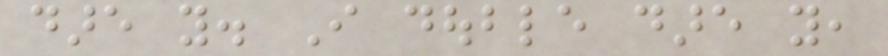dare you. I double dare you,
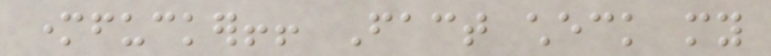motherfucker!! Fact check my
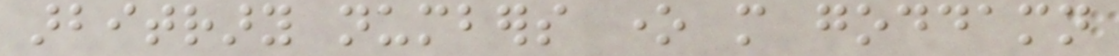arbitrary numbers one more goddamn
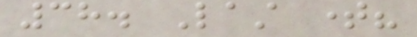38. Last time?
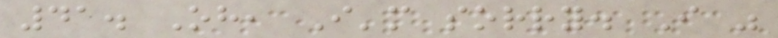41. Oh, I'm sorry. I was
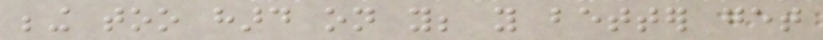being too hard on you; you better get
